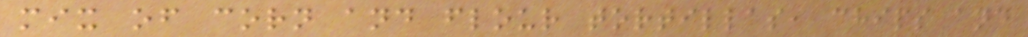mix of corn and flour tortillas, chips and
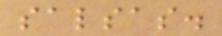salsas.
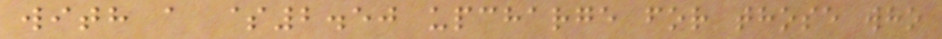with a $2.50 upcharge for those who
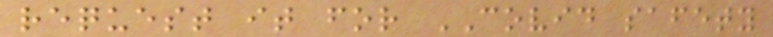request it for COVID safety
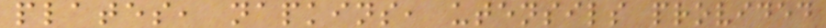plates, napkins, utensils provided
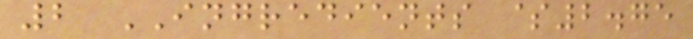2 INGREDIENTS $2.75
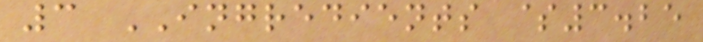3 INGREDIENTS $3.25
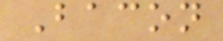Bacon
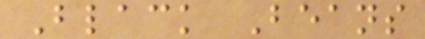Black Beans
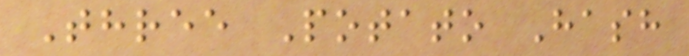Three Potato Hash
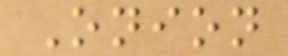Onion
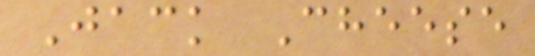Jack Cheese
